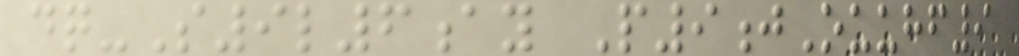dq-S9l6ay P9jOuuhf9
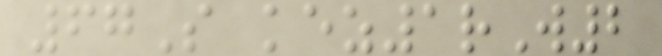67S kez1rW2
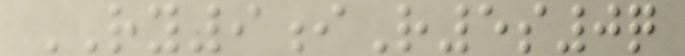RY9iR5s0q
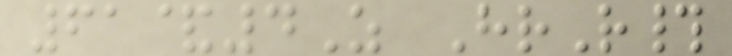61&4Z HrR#
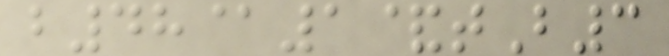b48@1&tB3
